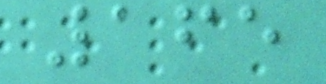165
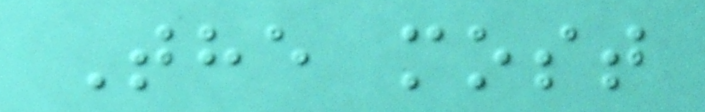The most
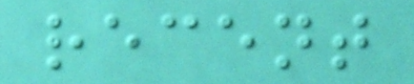recent
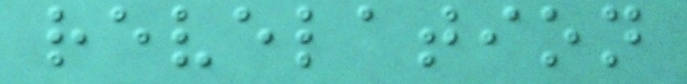revelation
